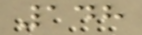148
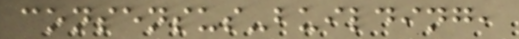consensus-building,
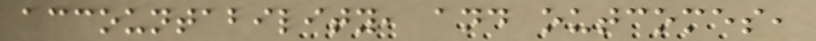accountability, and outcomes,
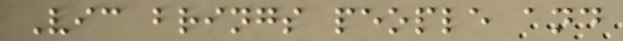Vic brings people and
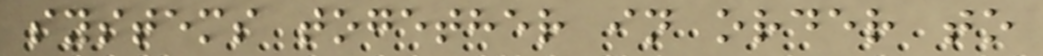systems together in order to
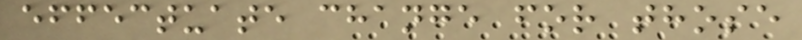effectuate change for those
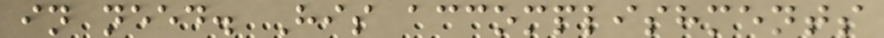in need. His accomplishments
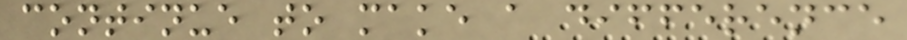continue to make a difference
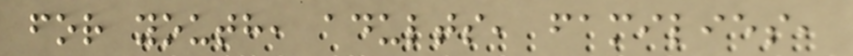for youth, adults, families,
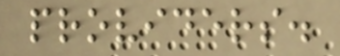providers.
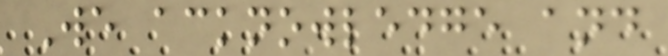We acknowledge and
